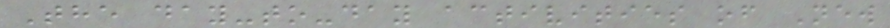The day-to-day activities of New
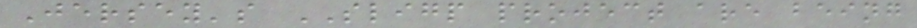Jersey's SLIGP project are being
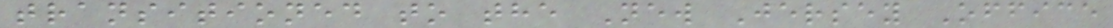transitioned to the New Jersey Office
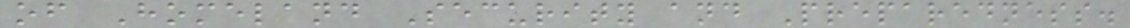of Homeland Security and Preparedness.
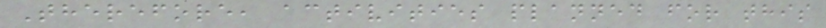Therefore, activities planned for this
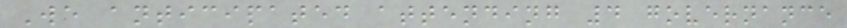We anticipated attending 4 governance
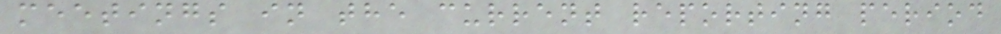meetings in the current reporting period
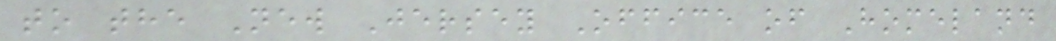to the New Jersey Office of Homeland
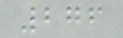276
